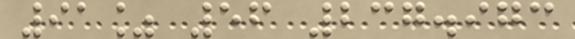91% 56 237.973
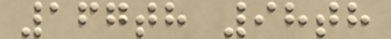167th 98th
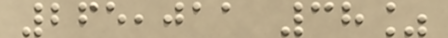265,011 38%
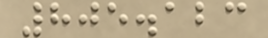805.123
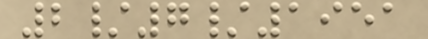2/7/1951
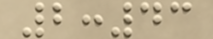2:43
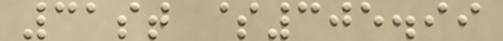31st $305.99
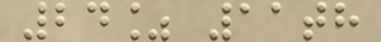24% 11th
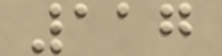117
